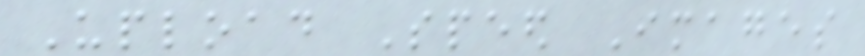Upload Speed Images
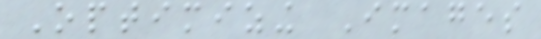Optimizing Images
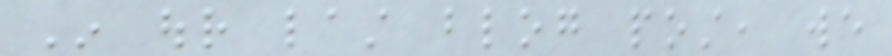In our last blog post, we
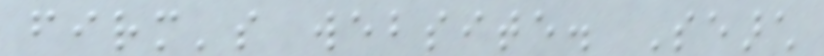firm's website. Search
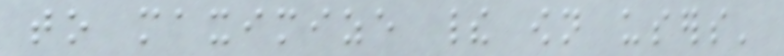to maximize their own users'
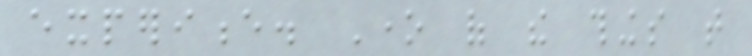experience. One of the things that
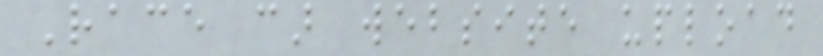Race car website upload
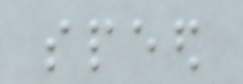speed
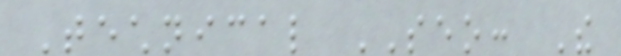Technical SEO: The
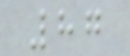87
